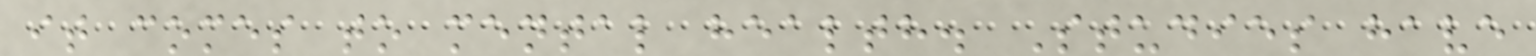it comes to mental health. Studies have
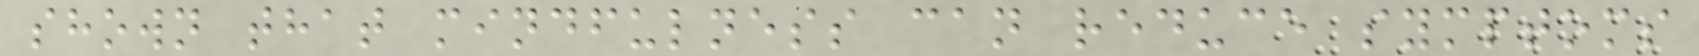shown that mindfulness can reduce symptoms
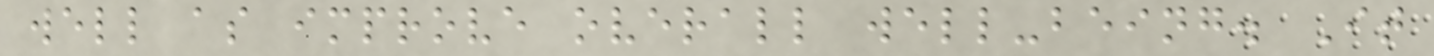well as improve overall well-being. It
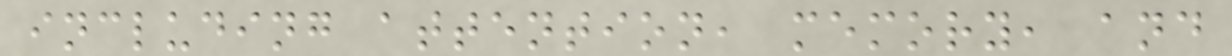including attention, memory, and
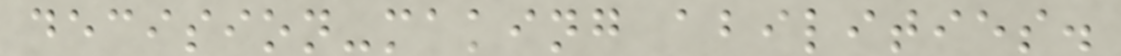decision-making abilities.
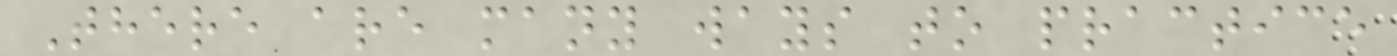There are many ways to practice
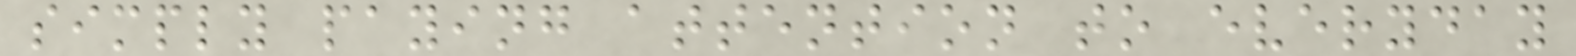simply paying attention to everyday
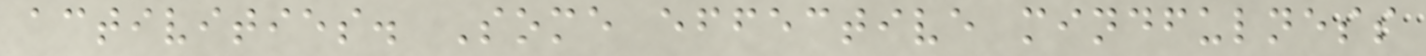activities. Some effective mindfulness
